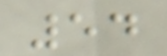54
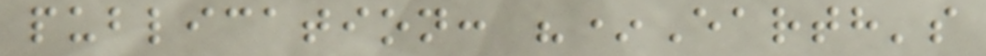publication: "*Earth's
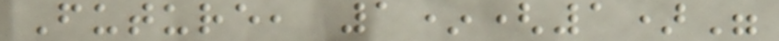Future, 1*(1)"
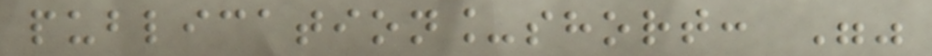publication_short: ""
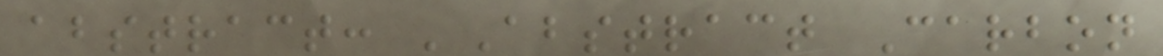abstract: 'Abstract Carbon
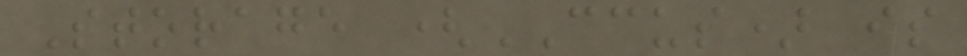Storage (CCUS) is
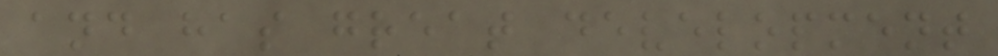and has great development
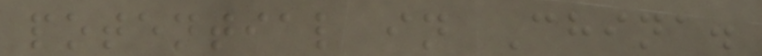potential in China.
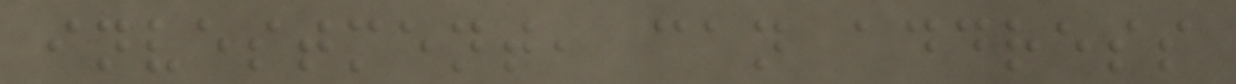investment, can address
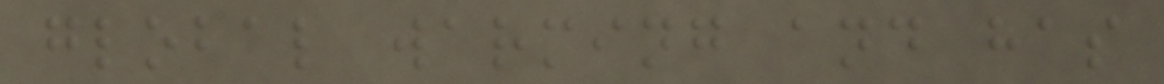global warming and has
